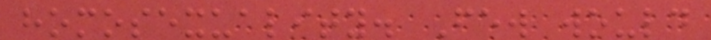homosexuality. Few would
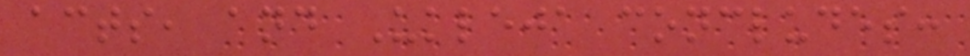acts, and Ukleja concludes:
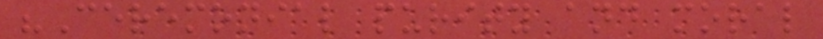"Ceremonial purity and moral
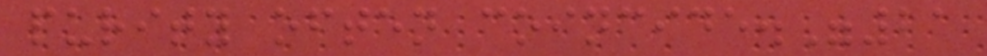purity often coincide."21
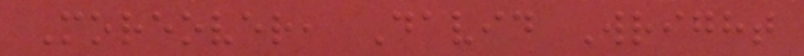Moreover, David Wright
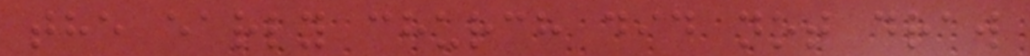the early church did not draw
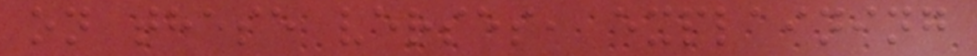on these verses, explaining
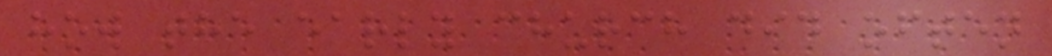how the early church did often
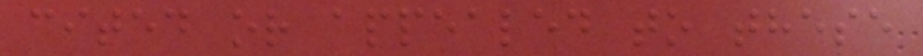cited or appealed to these
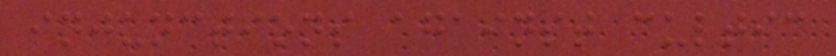injunctions against cultic
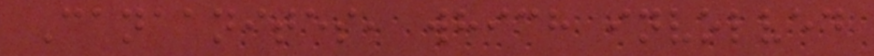Canaanites, which involved
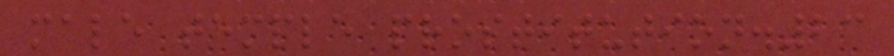male temple prostitution.23
